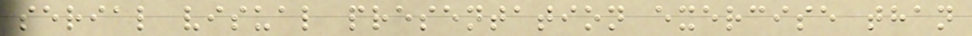serial visual presentation exercise than
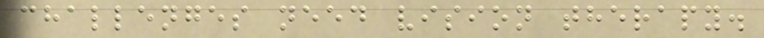challenges need vision therapy.
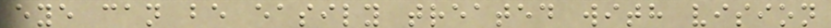eye can be easily treated with vision
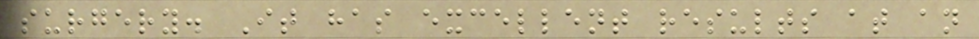surgery. It has excellent results at an
